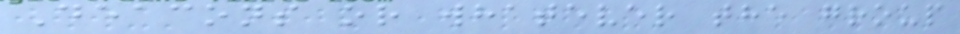Deacons or whatever the group
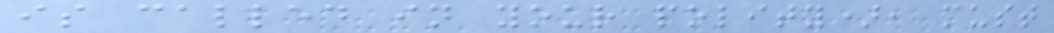is called in your polity), must
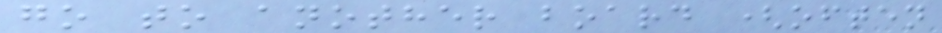go to another board (often
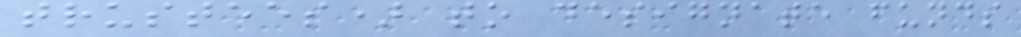trustees) to designate funds
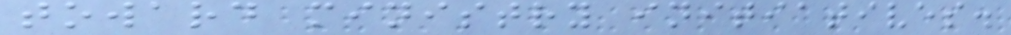toward ministry initiatives.
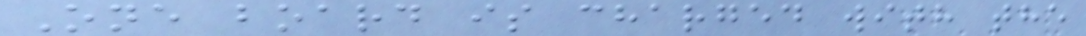One board is charged with the
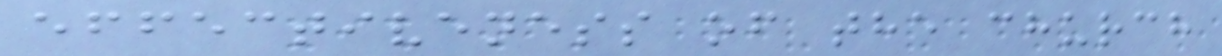effectiveness of the church
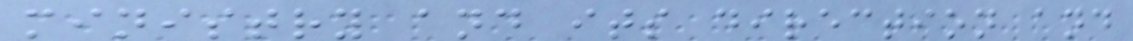ministry and its direction and
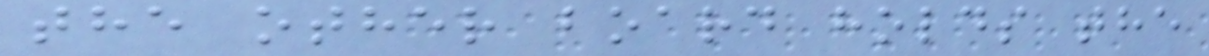the other board holds the
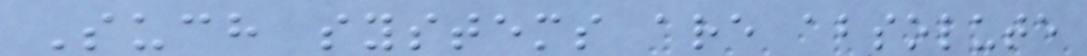Such systems are absolute
